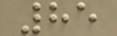85
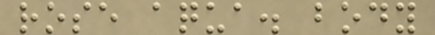rose aqua. body
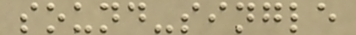sound-single
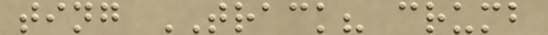ting TRACK? crumb
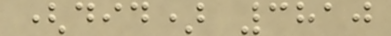(did) 3810
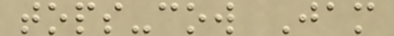tops-cow Jam
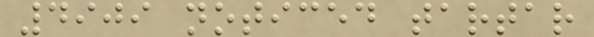4909 noticed tartar
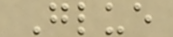Glue
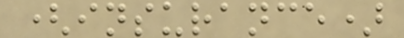(insurance)
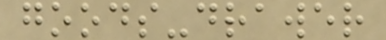goods-drawer
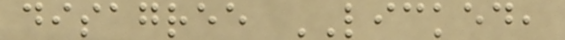disagree LICKED,
